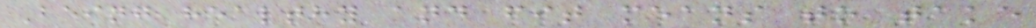Being healthy and fit means to take
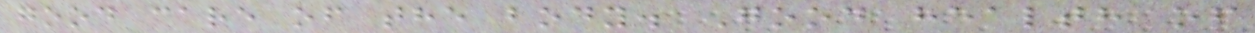good care of the body. Good health of
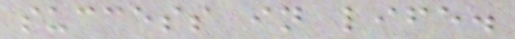success in life.
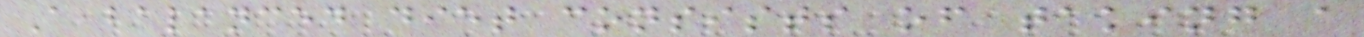A balanced diet consists of taking a
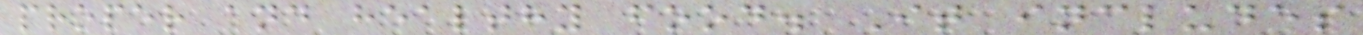proper and healthy food. It includes
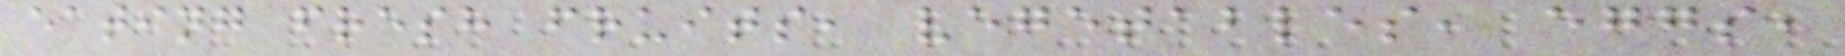eating fresh fruits, vegetables, eggs,
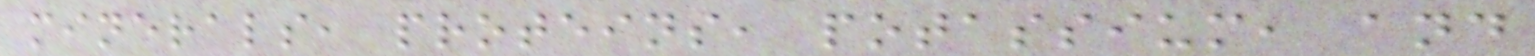minerals, proteins, potassium, and
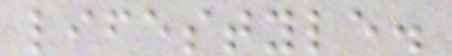lifestyle.
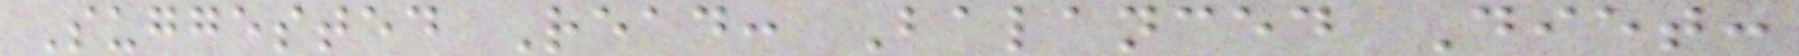Suggested Read: Balanced Diet:
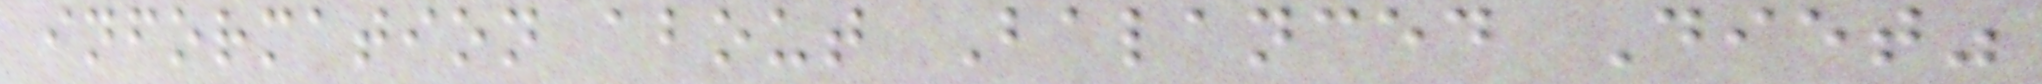information about Balanced Diet"
